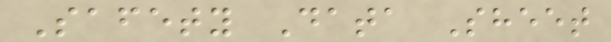Safety Data Sheet
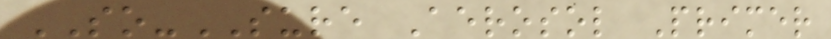SO-SURE Aerosol Primer
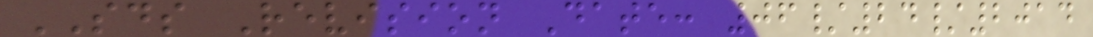SDS Revision Date: 06/24/2014
